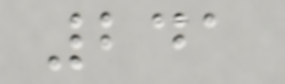241
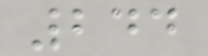244
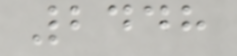2448
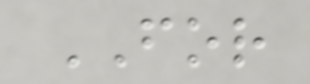FOR
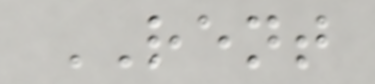RENT
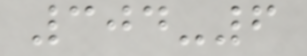304-6
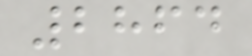2864
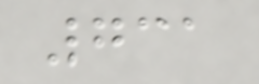731
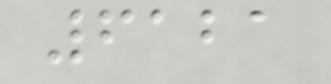6121
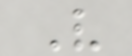V
